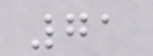71
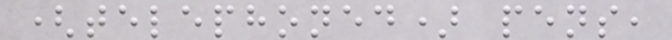(telephoned) pens,
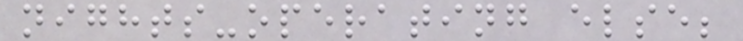nights-operating else;
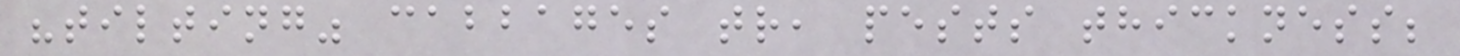"tilting" cabbages tr, pests thickness;
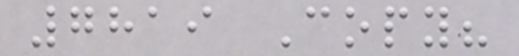7819 Copy?
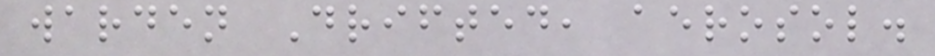warden Drifted, aerosol.
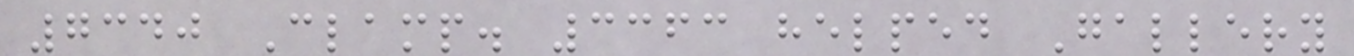7340 Clamp. 3363 helped Gallery
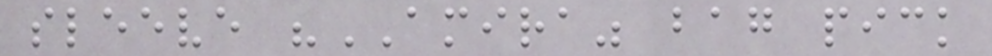sleeve "AMIRA" bag pick
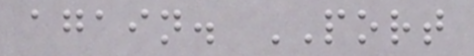again. PORT
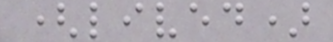(lived)
